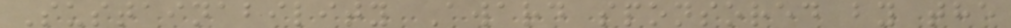Sustainability Award sponsored by the
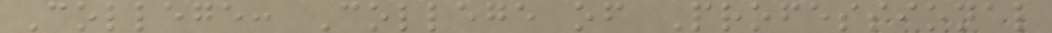College: College of Professional
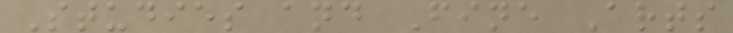Studies and Fine Arts
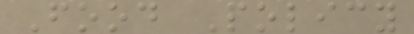Food Policy
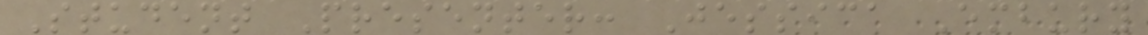Student Presenter: Jessica Embury
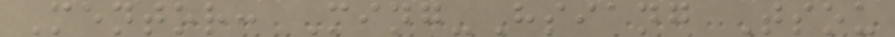Mentor: Ming-Hsiang Tsou
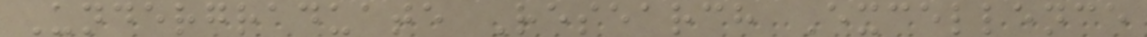Undergraduate Research Excellence
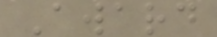Award
